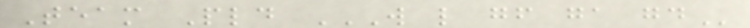Team Pld W L GF GA GD
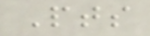Pts
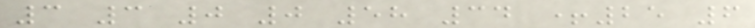3 3 0 0 58 34 +25 6
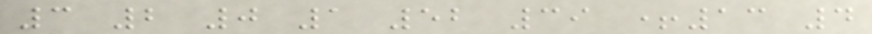3 2 0 1 52 39 +13 4
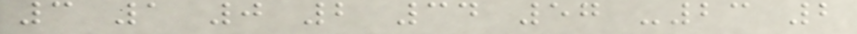3 1 0 2 34 57 -23 2
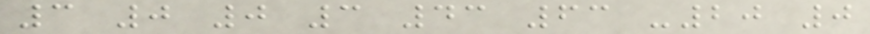3 0 0 3 43 63 -20 0
